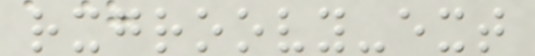rxgroovy-ext
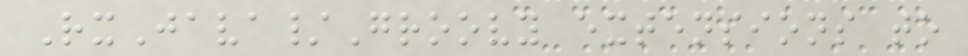RxJava/Groovy extensions to
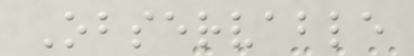Observable
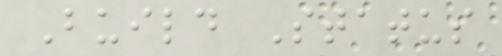Build Status
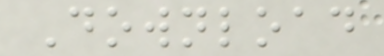Download
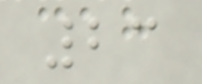23
